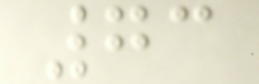73
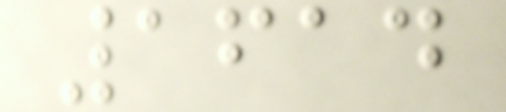1614
